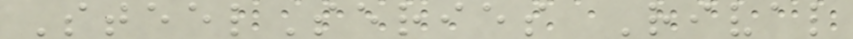SteelSeries Rival
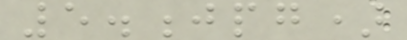5.jpg)
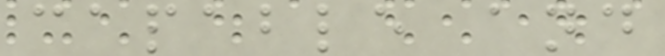capable and
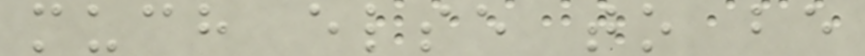much else to be
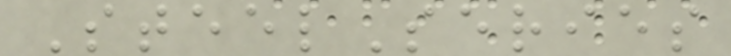SteelSeries
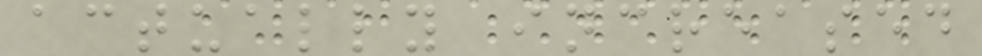actually increased
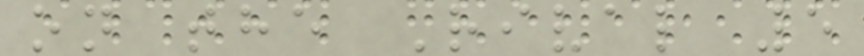on the Rival 5
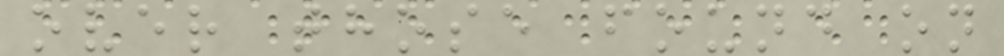over those found on
